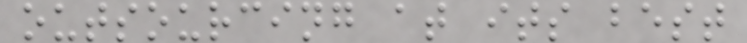outsourcing at its best
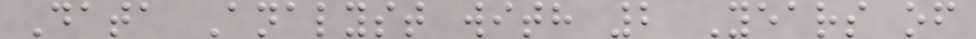Data Analyst with 2 Years of
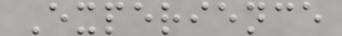Experience
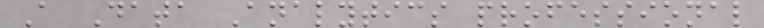A Data Analytics professional
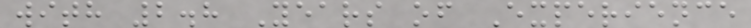with 2.8 Years of Experience
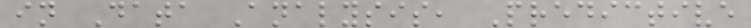in Data Analysis, Predictive
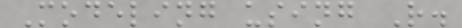Modeling using R.
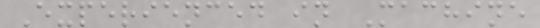Experienced in Machine
